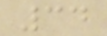34
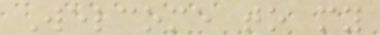Welcome to my
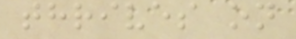thrives on
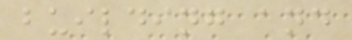building and
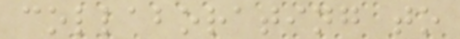collaborating to
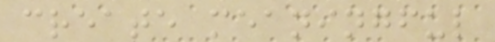create meaningful
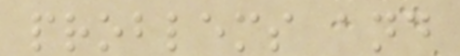problems and
